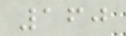160
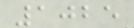1025
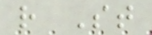r St
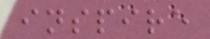inspire
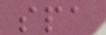spa
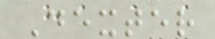Dexter
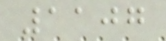1107
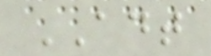ADT
